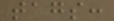tags:
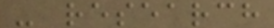- research
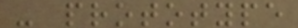- prototype
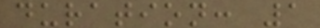duration: 1
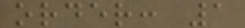order: 1
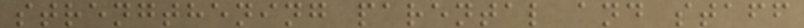strengthening parental and staff
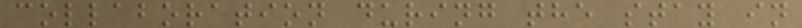collaboration during the stay in
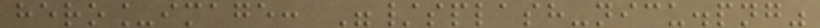hero_image: "/splash-nicu.png"
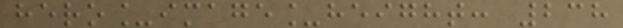hero_image_height: 238
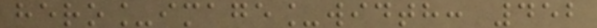hero_image_width: 452
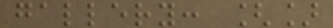gallery: []
